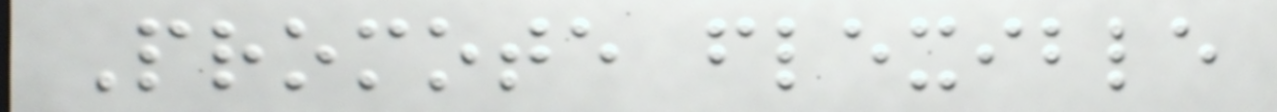Promote flexible
